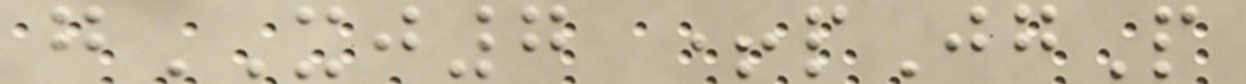gXJ7 +pJgP
